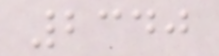2340
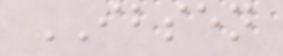IBSEN
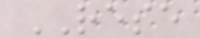RESE
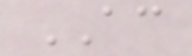AC
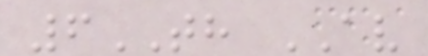6TH AV
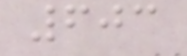603
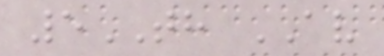5TH AV
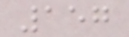157
